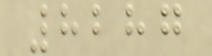8287
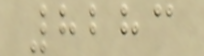8283
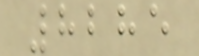8285
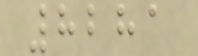8281
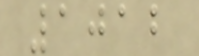1012
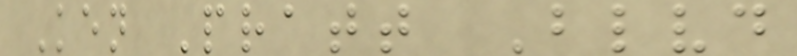Ken Pratt Blvd
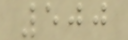500
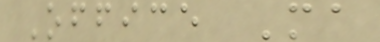Office Ma
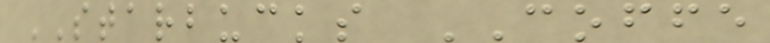STARBUCKS COFFE
